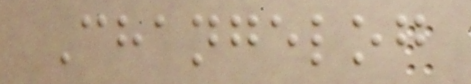Changelog
